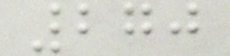270
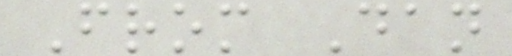From Dan
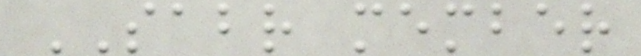SABR member
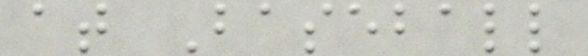at Baseball
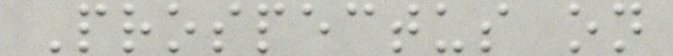Prospectus on
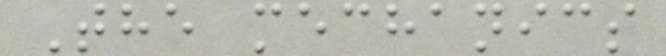The mechanics
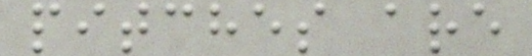pitches are
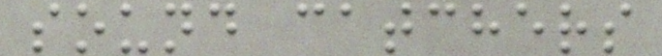sound catchers
